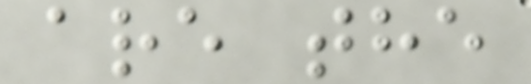are the
